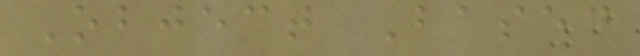Object Based
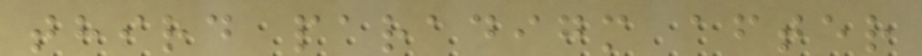third paradigm after
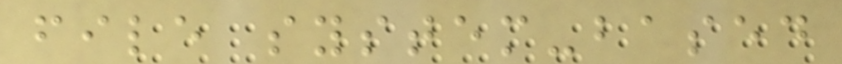file system-based
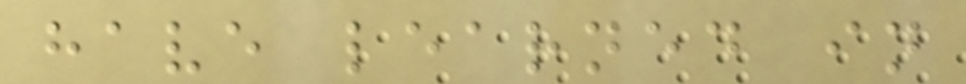have learned in
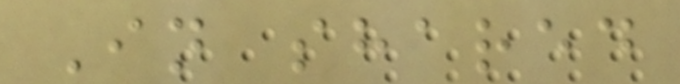In shared
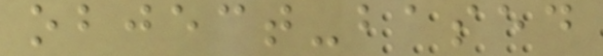object-based
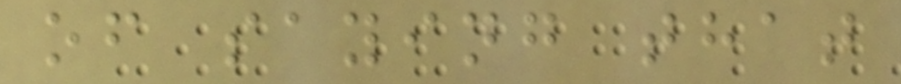of saying that
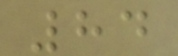84
